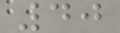40
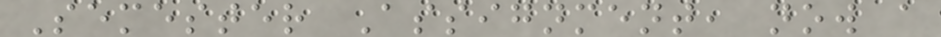Semester Assignment, now a
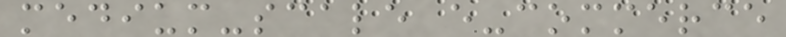medium-scale e-commerce
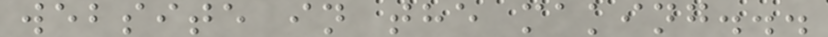website in the making...
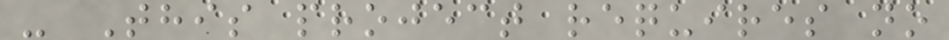- This project requires no
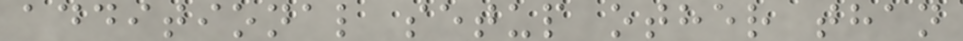additional setup other than
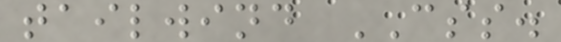tailwind CSS.
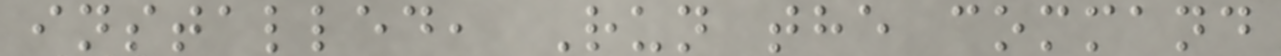installed, Run the command
